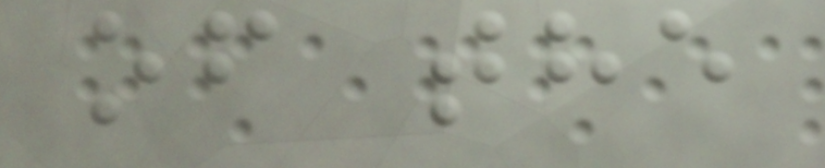of the
